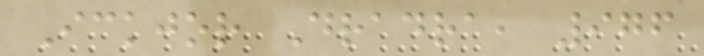Ickjor Dradra, 976
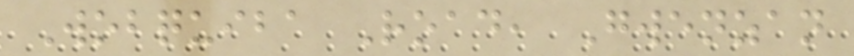Wobquiba Road, Gwenzan
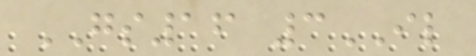GS16 3IL
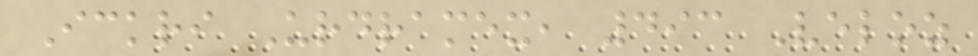Ickri Urdramex, 493 Veloz
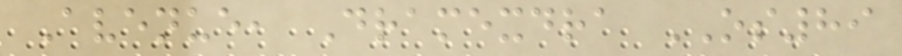Avenue, Dramexdra OS89
